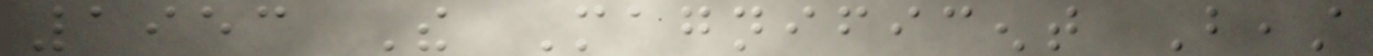1953 The Magnificent Beast
